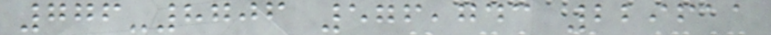776-8706 576,743 229611
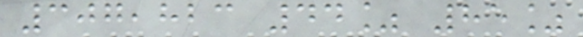307,823 44% 85%
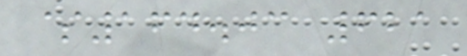$164.03 621
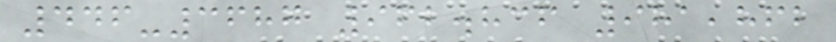446-3687 962.836 981,862
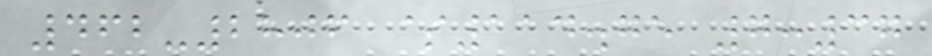462-2806 $114.75 7:37
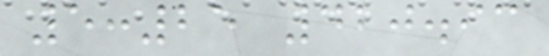5:25 420.93
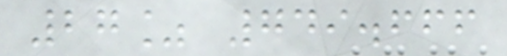27% 749.666
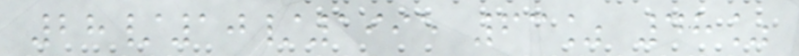28/10/1995 63% 48%
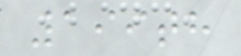199th
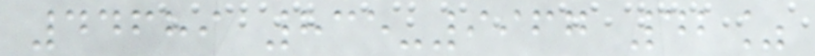44689 835-9967 42%
